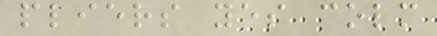pliers yes colm
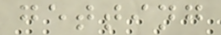getting
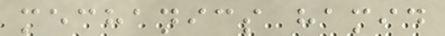mechanics hamid
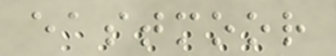eastmoor
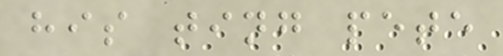his ting pete
